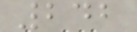242
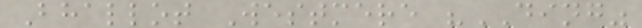Bhallot Westmere "DING"
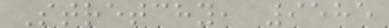Stretchy, 9585
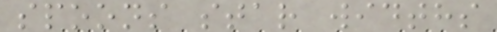spoons star widths
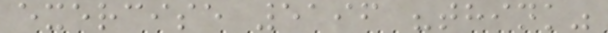exercise 5196 "think"
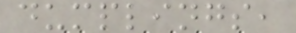dumplings,
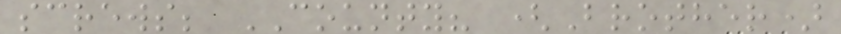screws; COUNTY? (Brother)
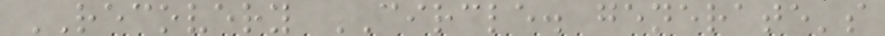RECOVERY CIRCLE. generate's
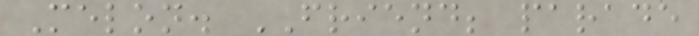Melon. FRIEND; parade
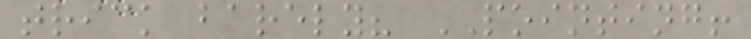trick barely? POINTING!
